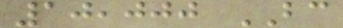10,000 BC
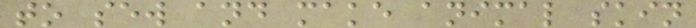to sew and make animal skin
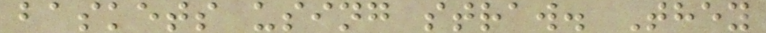baskets using straw. They
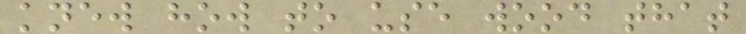knew how to use wood that
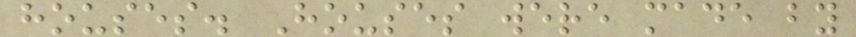houses. Houses were made by
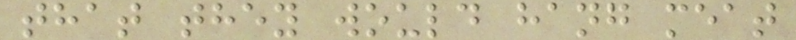that they would hang meat
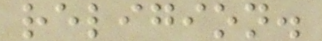religion.
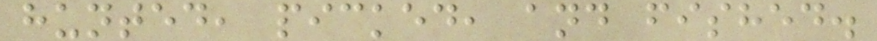hunted, picked, and fished.
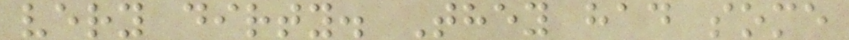very dirty. They had some
